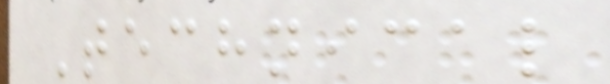Technical
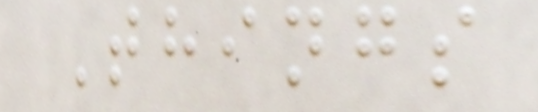Things
